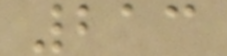213
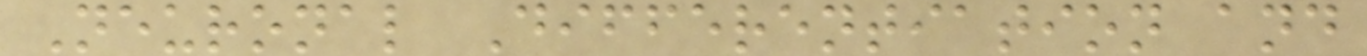Neuronal Differentiation and
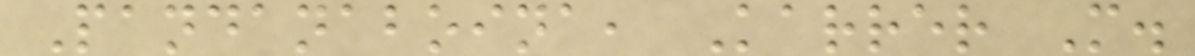Pandanaboina, Karrer M.
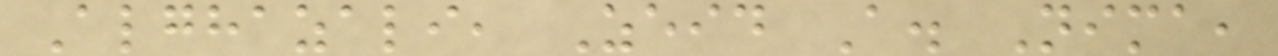Alghazali, Zeid A. Nima,
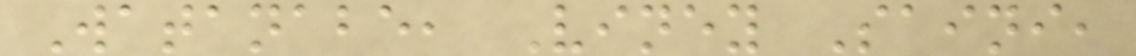Watanabe, Viney Saini,
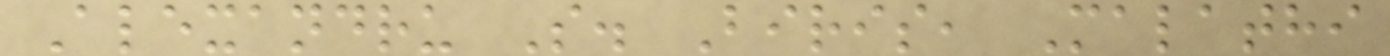Alexandru S. Biris, Malathi
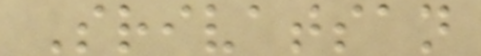Srivatsan
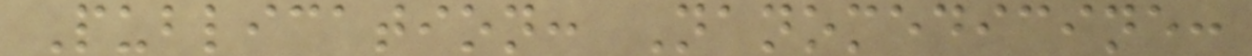Publication: Nanomedicine:
